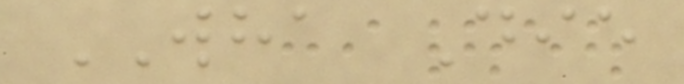WHA Die
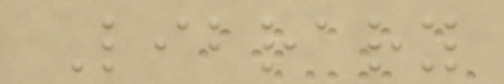Library
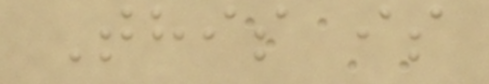This is
